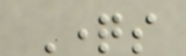Questions
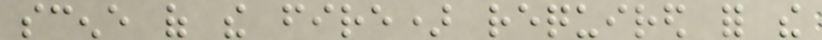scene of the fire) required for the
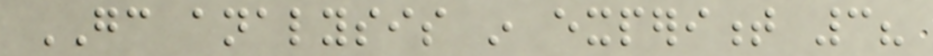GC analysis in experiment 3?
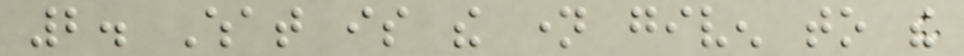2. What is the name given to the
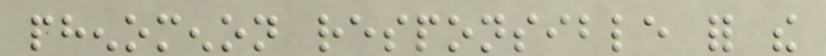phenomenon responsible for the
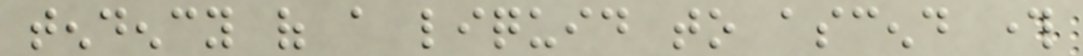tendency of a liquid to ascend through
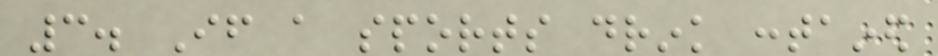3. If a sports drink contained
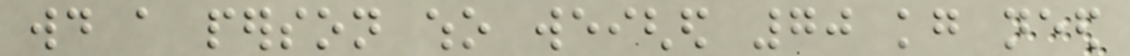would a person who weighed 70 kg need
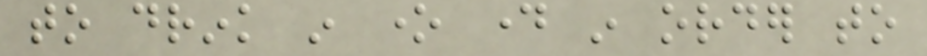to drink in one day in order to
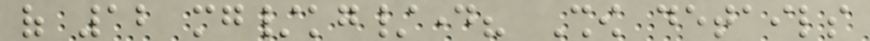of 12 mg/kg/day? Show details
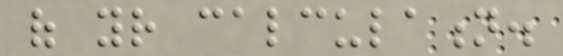of your calculation.
